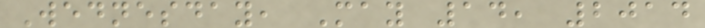Wednesday, May 14, 2014
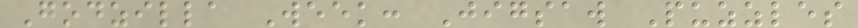Godzilla Week: Jigsaw Puzzles
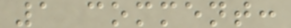1 comment:
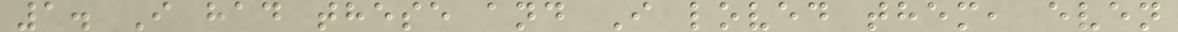1. I had these and I loved them, even
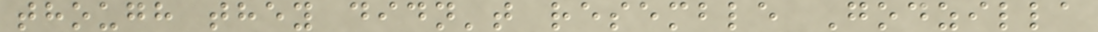though they didn't resemble Godzilla
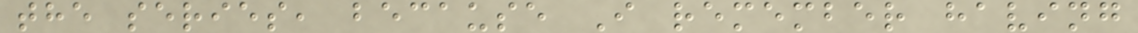the series, because I remember having
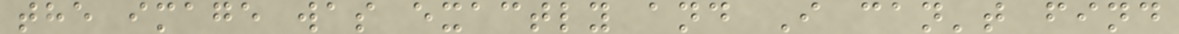the image was exactly and I can't find
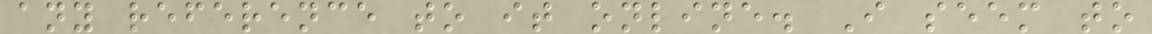any reference to it online. I seem to
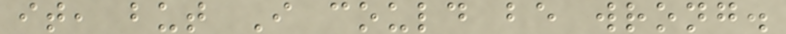it, but I could be wrong.
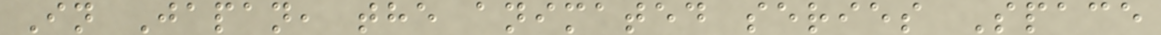In Japan, the animated series Space
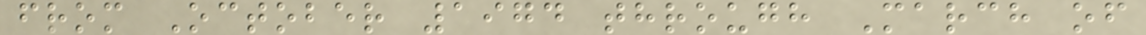from October 1974 through March of
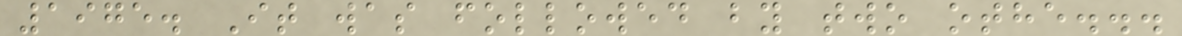1975. It was followed by two othe...
